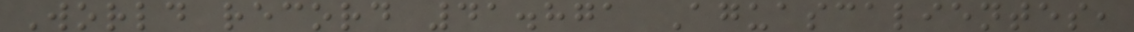World record 41.871 Aguascalientes,
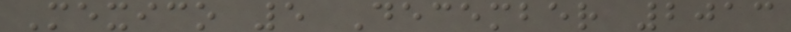Mexico 5 December 2013
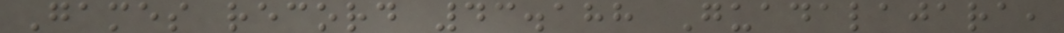Games record 43.188 Guadalajara,
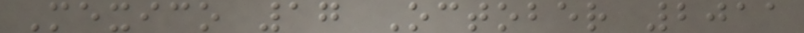Mexico 17 October 2011
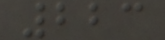223
